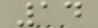14
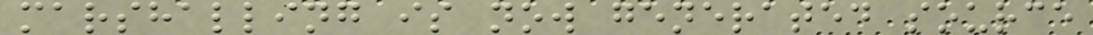marshalling is now generated source
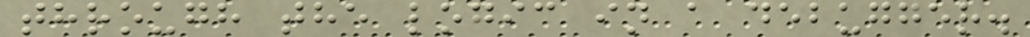through the logic in a debugger.
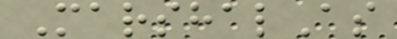MarshalAs
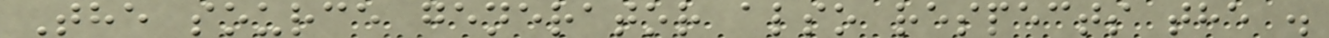The source generator also respects the .
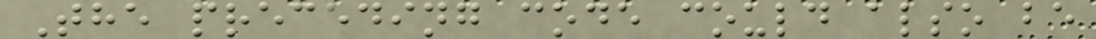The preceding code could also be
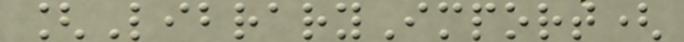[LibraryImport(
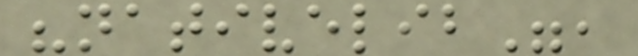"nativelib",
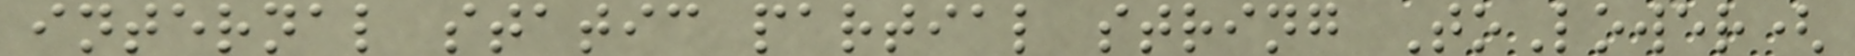internal static partial string ToLower(
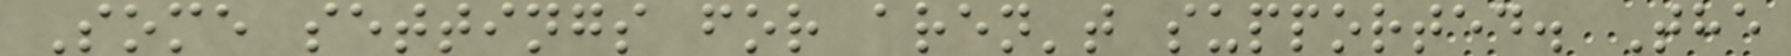Some settings for aren't supported. The
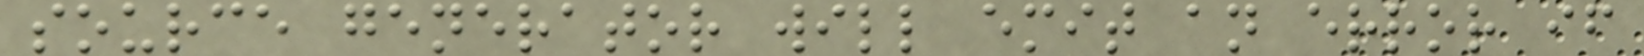source generator will emit an error if
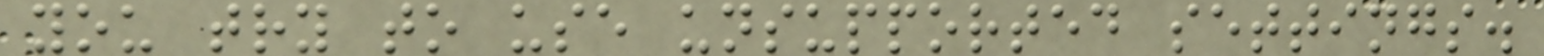you try to use unsupported settings.
